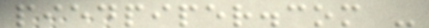piedpiper.com -
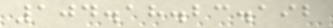104.18.23.192
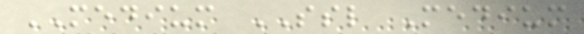MEDIUM SSL Medium
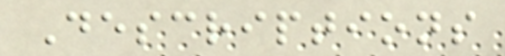Descriptions
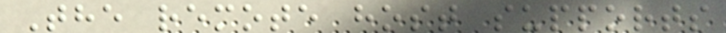The remote host supports
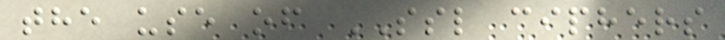the use of SSL ciphers
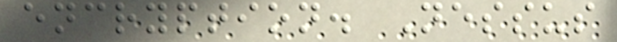encryption. Nessus
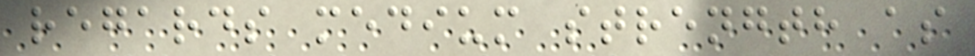regards medium strength as
